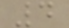4
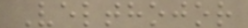Velthojor
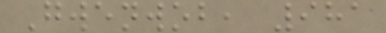Gwenwob, 981
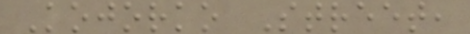Kojorko Street,
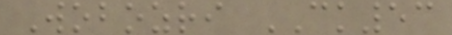Wobozri CK53
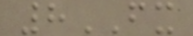8FX
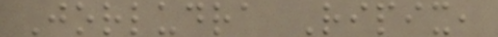Jorludra Ripix,
